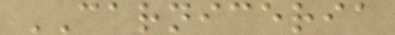CARNICERIA
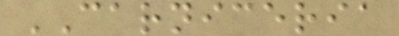CARNICERIA
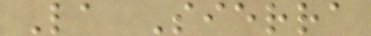La Sierra
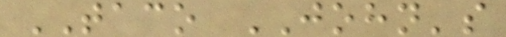TACO JOHN's
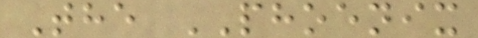The PHOENIX
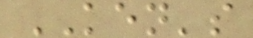KEN's
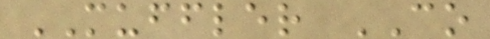MUFFLER CO
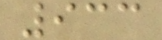933
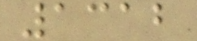1312
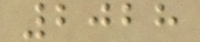2028
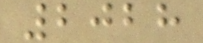2028
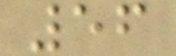56
